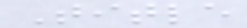Title
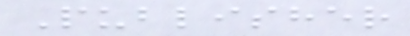Publisher
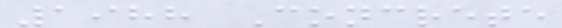1988 Concrete
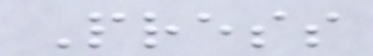Press
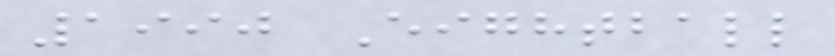1990 Eightball
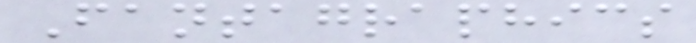Fantagraphics
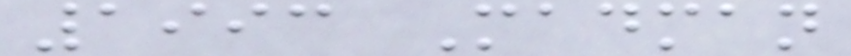1993 Madman
